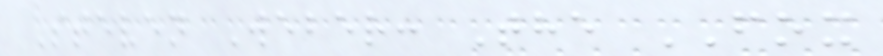Steven Weber: The FOX
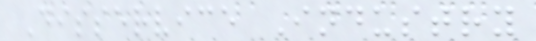Disservice Industry
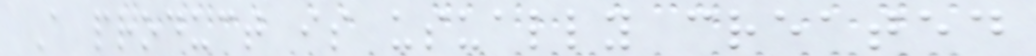A product is usually created
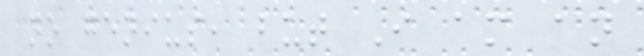no genius, but I am an
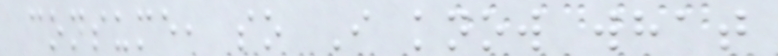consume, so I know what
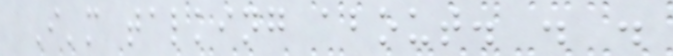I'm talking about. . .
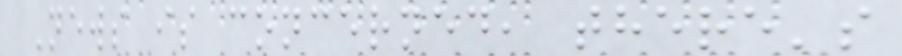News is concerned, there's
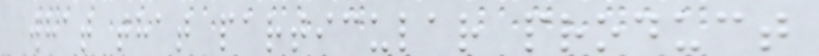what that particular product
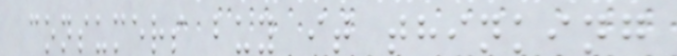consumers buy it thinking
